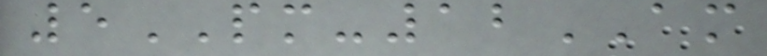5PM-12AM
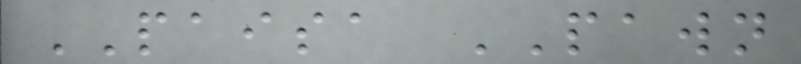PAISA PAWN
